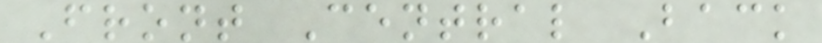Front Central Back
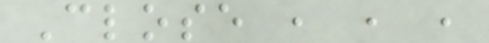Close , , ,
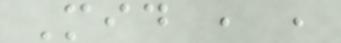Mid , ,
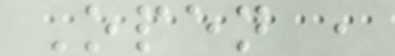Open ,
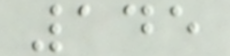145
